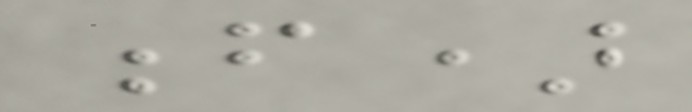f)
